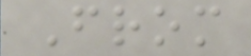From
